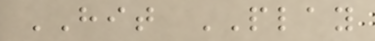HIT PLAY
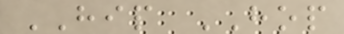HIP HOP
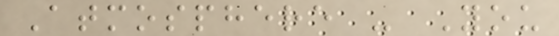Atmosphere - You
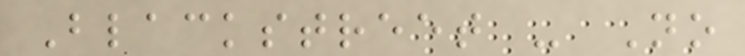Blackstreet - No
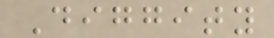Diggity
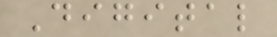Digital
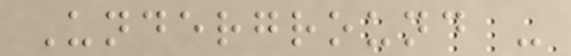Underground -
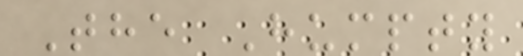The Humpty
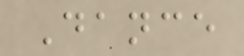Dance
